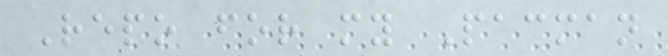Repo for my Pacman
